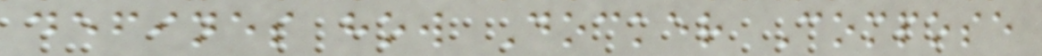defines how Docker Compose
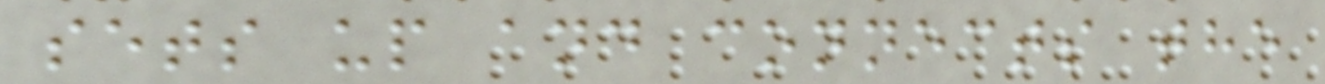sets up and connects the
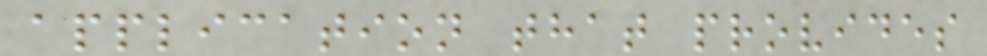application that provides
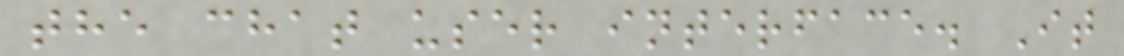the chat user interface. It
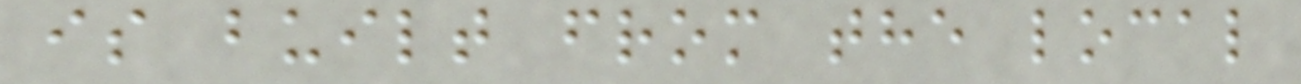is built from the local
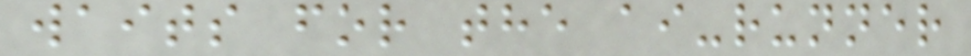waits for the ai-runner
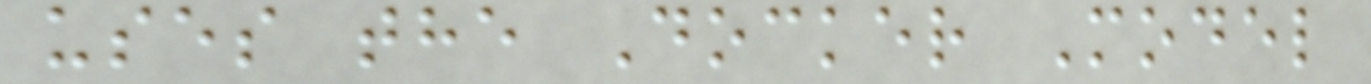uses the Docker Model
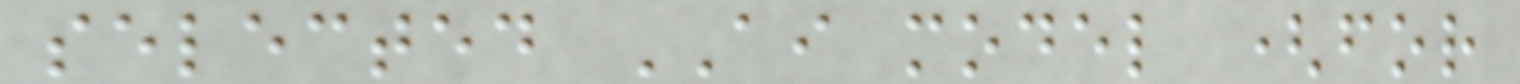selected AI model (for
